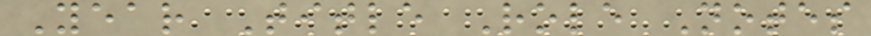Year Title Role Notes
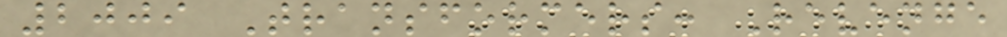2009 Transformers: Revenge
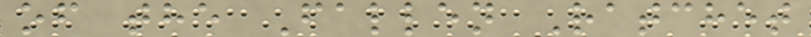of the Fallen Ratchet
